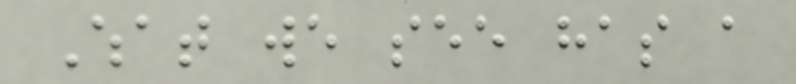What we see has a
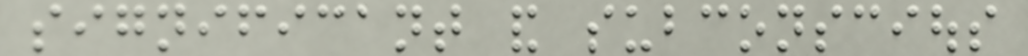significant and subconscious
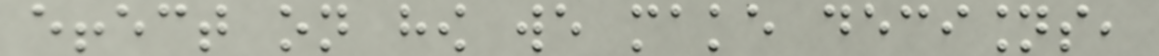effect on how we make decisions,
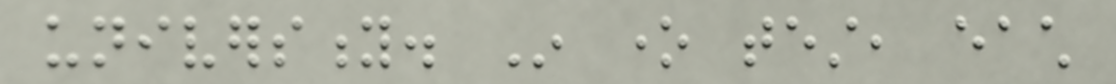university. In one test, each
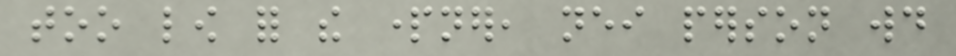too low for the partner, neither person would
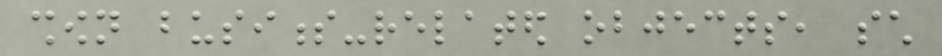shown business-related objects, such
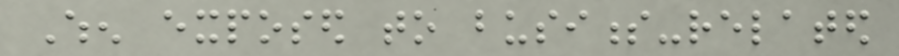When exposed to business-related
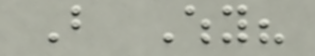But Why?
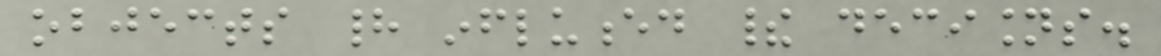objects had influenced their decisions.
